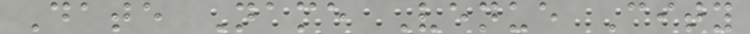Date Name Venue City
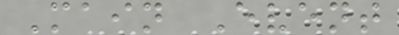Main Event
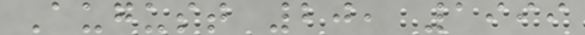August 20, 1999
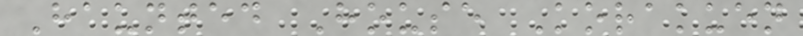Haunted House Korakuen
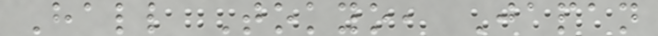Hall Tokyo, Japan
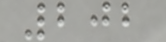202
